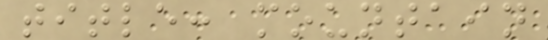title: mountain
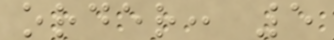order: 5
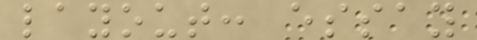layout: essay
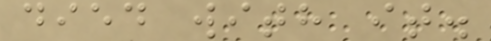died with it.
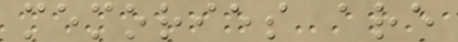memories are
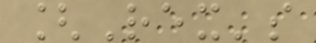[Rex's
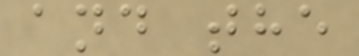and the
